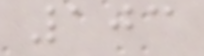103
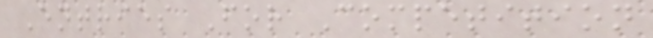Entries For Competition
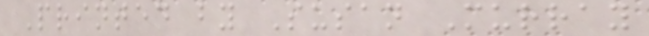Printed by Susan Murray
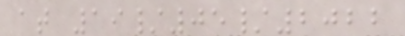at 19/05/2022
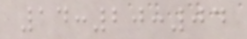14:20:04
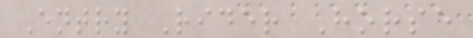Entry Rider Horse
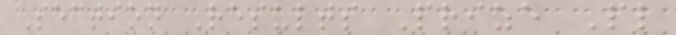Section Results Prize Pl
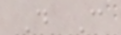D C
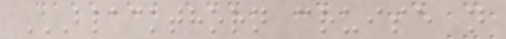BLACKTHORN CRUISE N
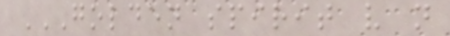GOLDEN SPIRIT V N
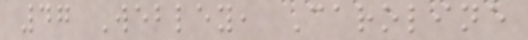47 Webley, Caroline
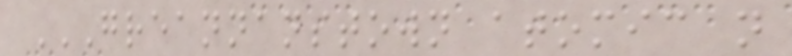GREANNANSTOWN ATOMIC N
